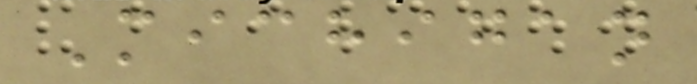Michigan
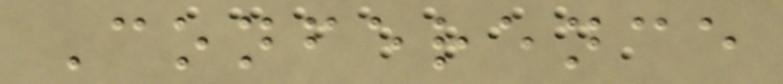Conference
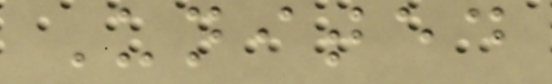United
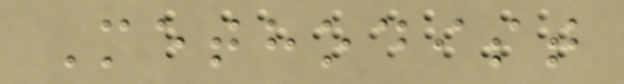Methodist
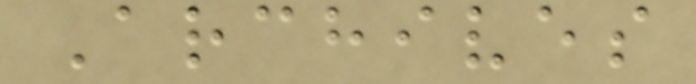Archives
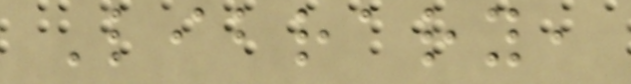Library,
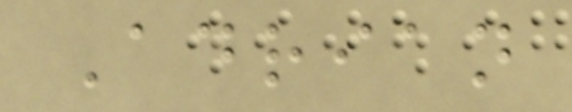Adrian
